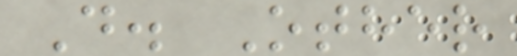D. Other
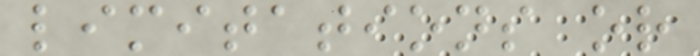limitations or
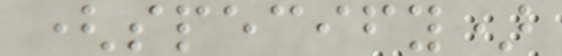(specify)
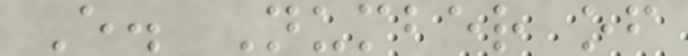E. Number of
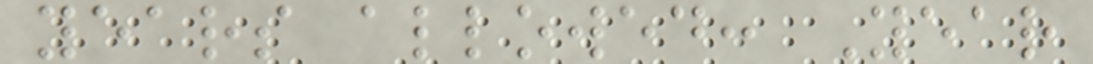years allowed: Year
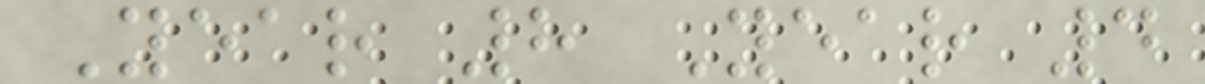Year 8 Year 4
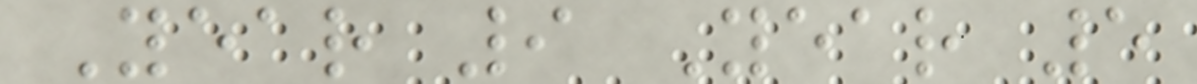Year 9 Year 5
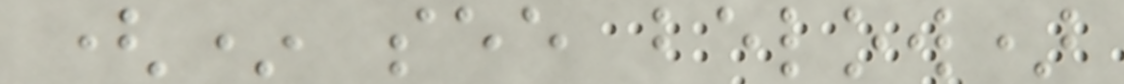(* see below)
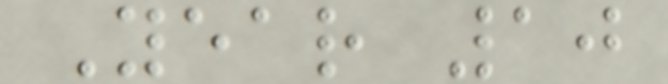Year 10
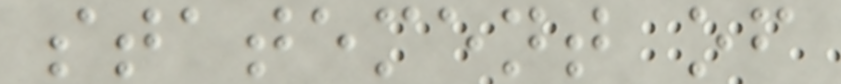statement of
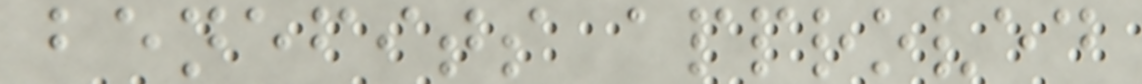benefits approved
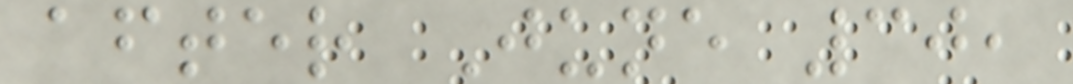after June 30,
